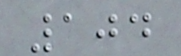104
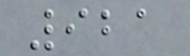921
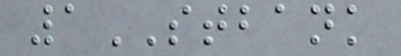1STBANK
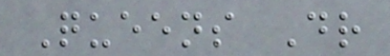Queens Dr
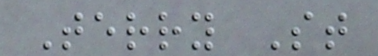Terry St
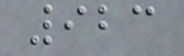923
